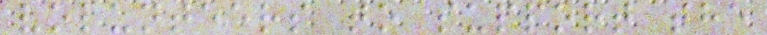volunteers to support the
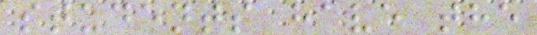students have the
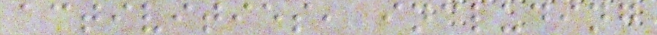activities, including
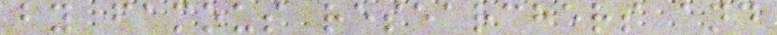by famous researchers and
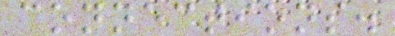connections.
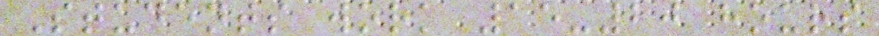Students work 15-20 hours
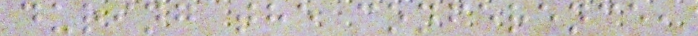during the conference,
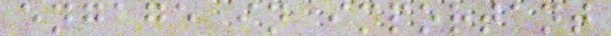engage in important
